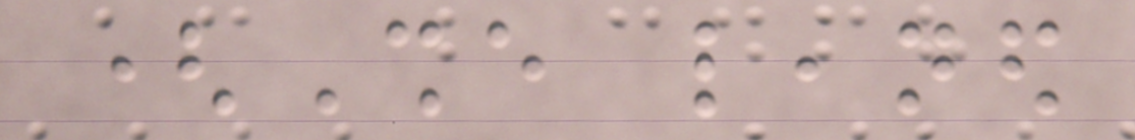(She leaned
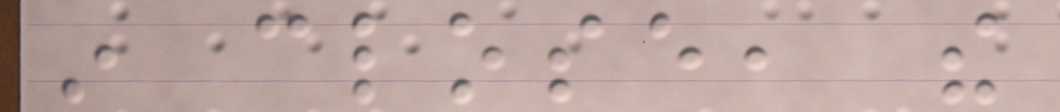in close, the
